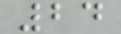24
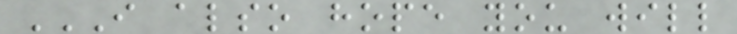I ALSO HOPE YOU WILL
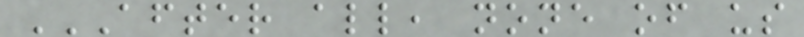AFTER ALL, NONE OF US
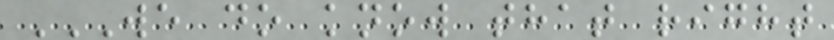WE DO KNOW THAT RIGHT
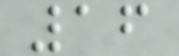16
